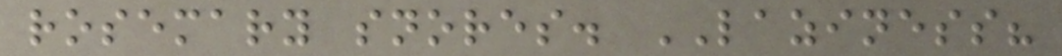rosemary snores. LAZINESS?
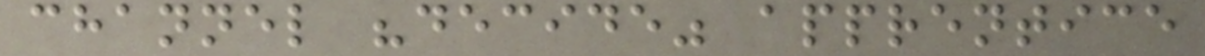channel "decide" apprentice
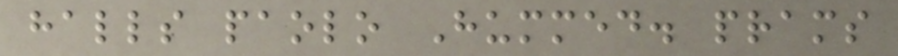halls paolo Hummed. prams
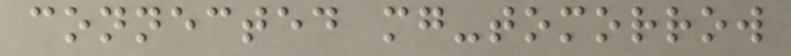connected mg-tomorrow
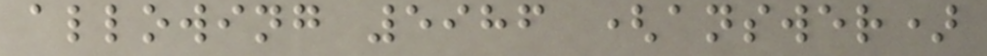allowing 5986 (answer)
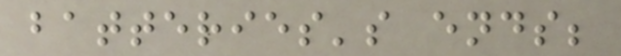batteries's ends;
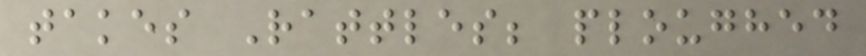takes Rattles; ploughed
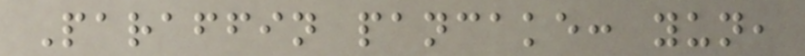Paraffin pancake: yun,
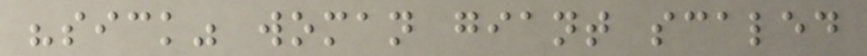"sick" woman giant scaled
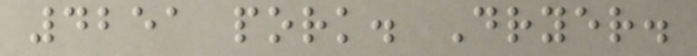4251 pork. Dryer.
